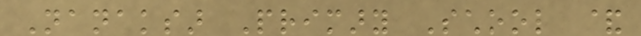Nanaksar Primary School &
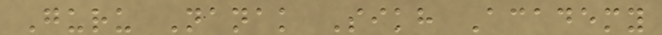Guru Nanak Sikh Academy
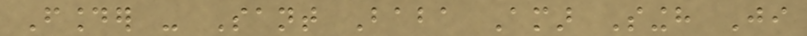Founder - Sant Baba Amar Singh Ji
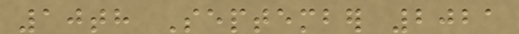10th September 2021
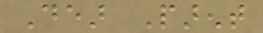Dear Parent
